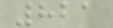821
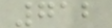712
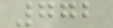772
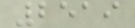2519
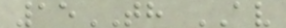15TH AV
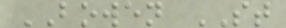BOWEN ST
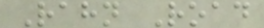Rahn Road
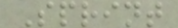Sprint
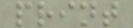print
